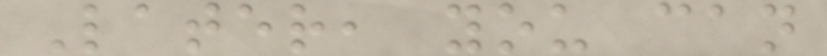Later, you can
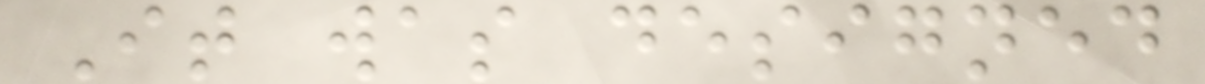It was designed
